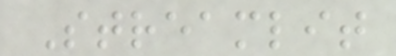Streamlit
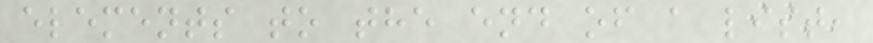elements to the end of a list,
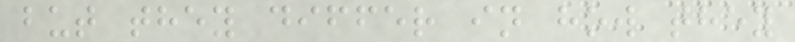but they differ in how they
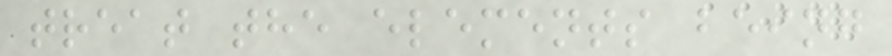treat the elements being
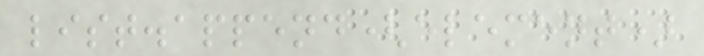list.append(element)
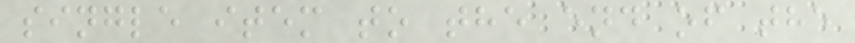single item to the end of the
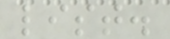list.
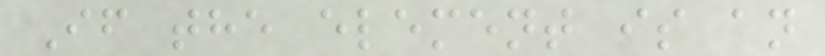If the element is an
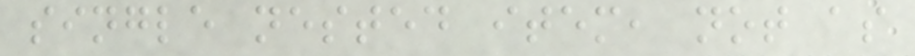single nested item, not as
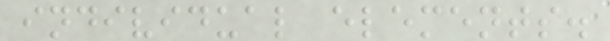individual elements.
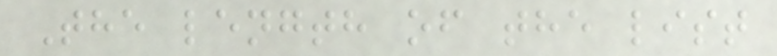The length of the list
